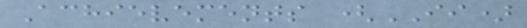Achievements (II)
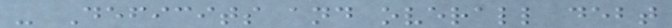- Deficits and overall debt
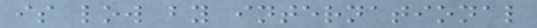is low by international
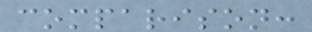comparison:
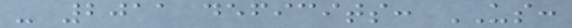- 2011 deficits: US:
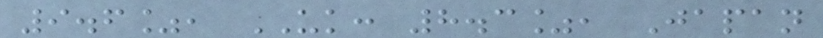9.6%, UK: 8.3%, Japan
